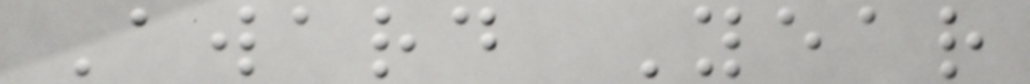Award Year
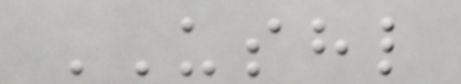USHL
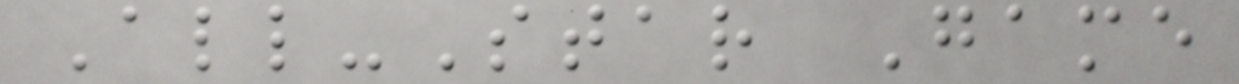All-Star Game
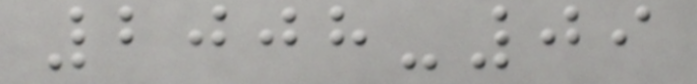2008-09
